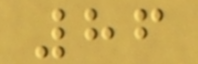86
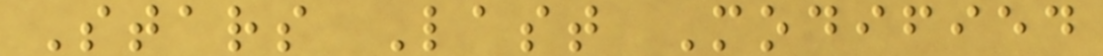Stars Last Modified
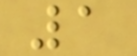1
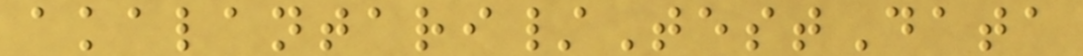akalantari/TestData
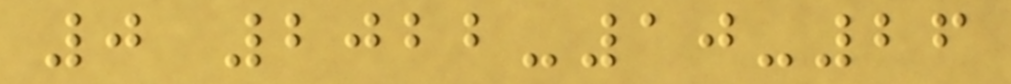0 2022-10-26
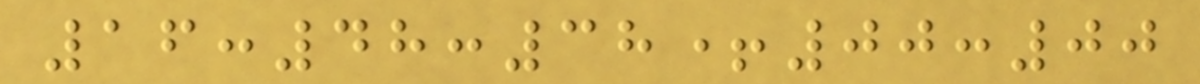16:48:38+00:00
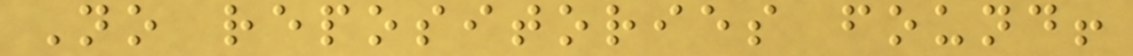No repositories found!
